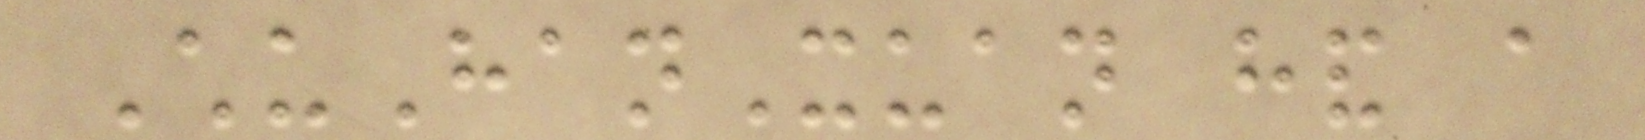ChuHanXuan hand a
